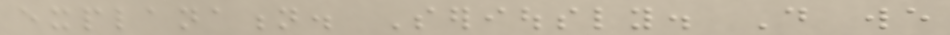explanation. Seriously. Do we
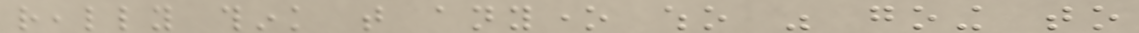really think that anyone who was going to
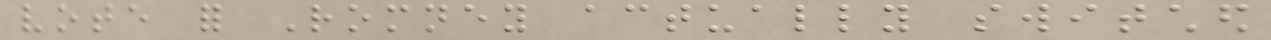vote for Romney actually switched
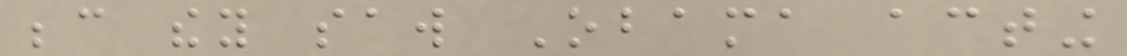because they saw Obama acting
